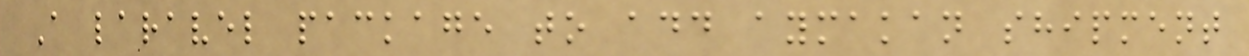A laravel package to add aymakan shipment
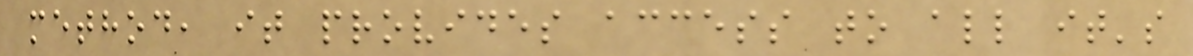method, it provides access to all it's
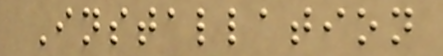Installation
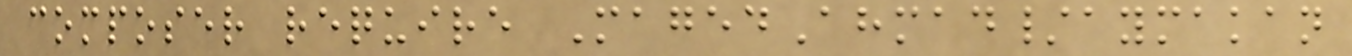composer require MagedAhmad/aymakan
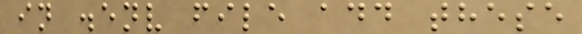in .env file add these
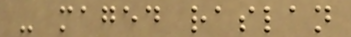- maged raslan
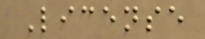License
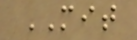MIT
